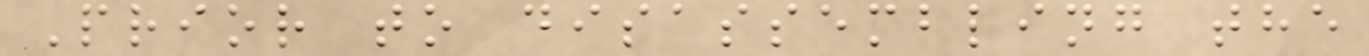Prior to disassembling the
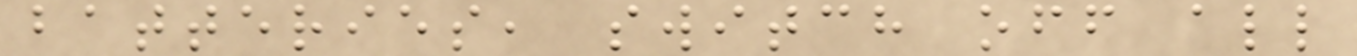batteries, switch off all
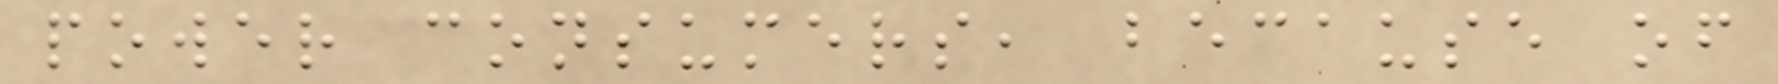power consumers, because of
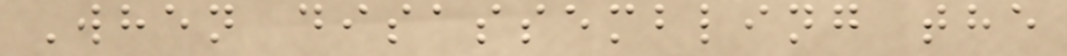When disassembling the
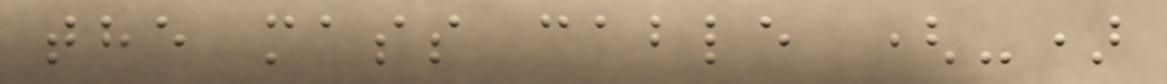the mass cable (-)
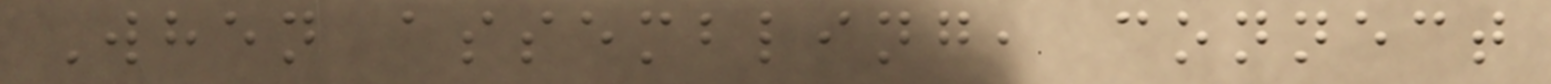When assembling, connect
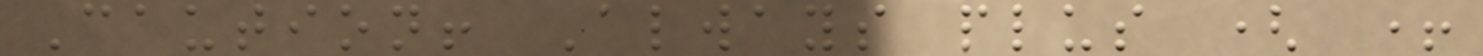Caution! Always plus ( +
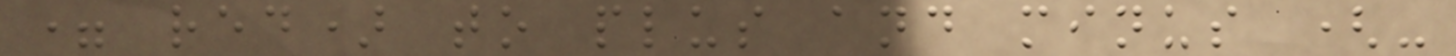= red) to plus and minus (-
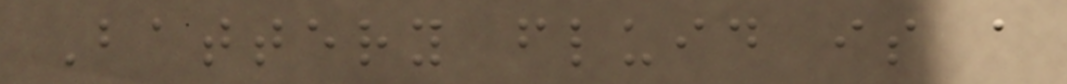Battery fluid is a
